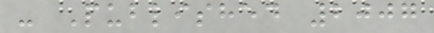- Published 2007
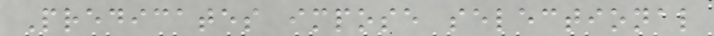Predicates impose selectional
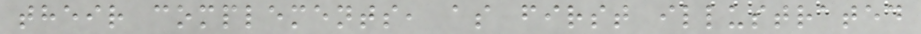their complements, as first illustrated
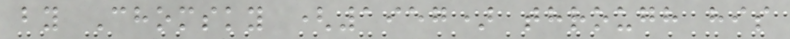by Chomsky (1957) through his
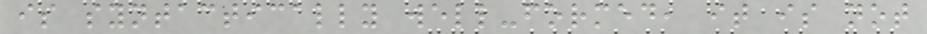is syntactically well-formed, it is not
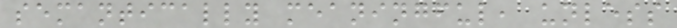semantically meaningful, unless
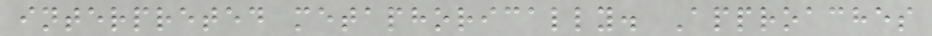interpreted metaphorically. Approaches
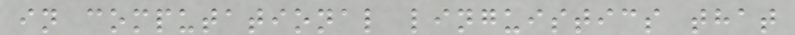in computational linguistics that
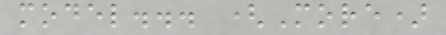model... (More)
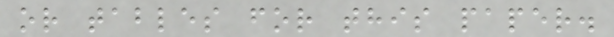or tables for this paper.
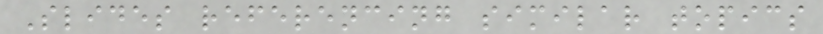Slides referencing similar topics
